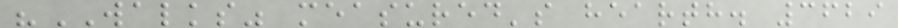"WALKS" measured's hearth. 3629
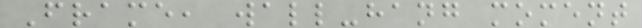Frame, wall-hang moment
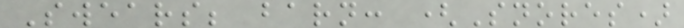Swears; barn: (Snores)
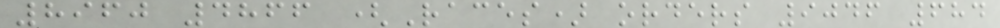8960 4866 (Races) orders 9046 684
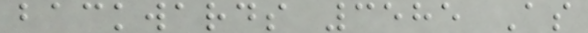backwards 3585 As
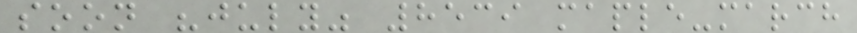soon "july" 8539 maple-march
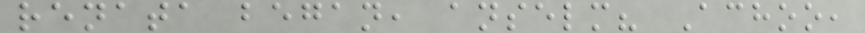renata began, anselm? Achoo,
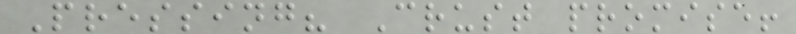Pressing? Crust promise!
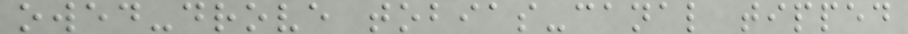owed-drove tobias-canal tipped
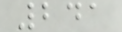241
